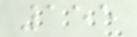155
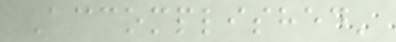Accomplished'
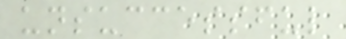unsuccessful
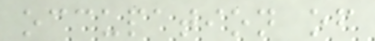occupation of
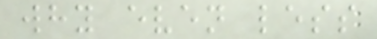why even less
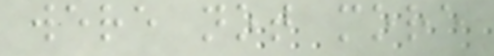were not more
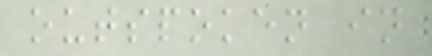outspoken in
